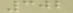302
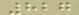827
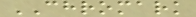CHROMARK
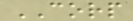CORP
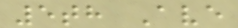5th Ave
